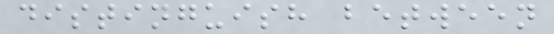distinguish between
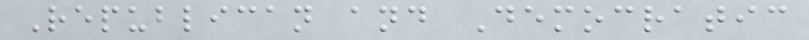Republican and Democratic
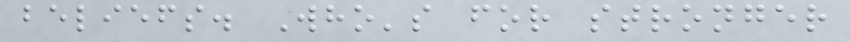beliefs. Who's for stronger
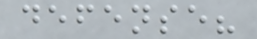defense?
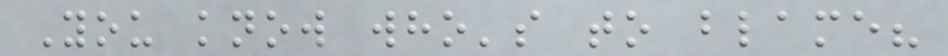You know who's to blame?
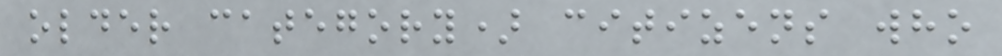older category) citizens who
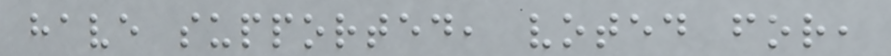have supported, voted for,
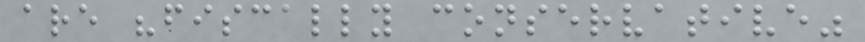are "fiscally conservative"
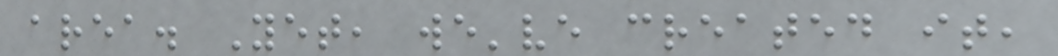area. Yet, we've created it,
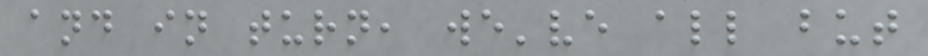and in turn, we've all but
